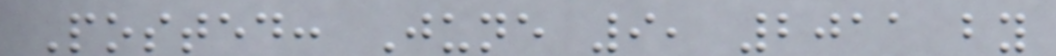Posted: June 9, 2011 by
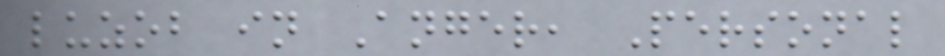luzob in Anger, Personal
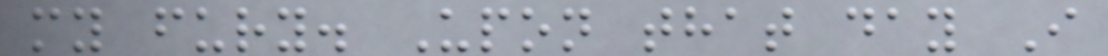my fury. Upon that day I
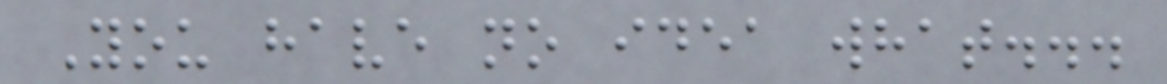You have no idea what...
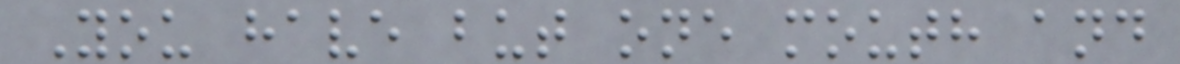You have but one mouth and
